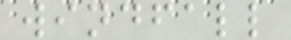windfall
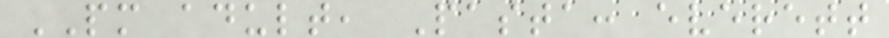PM adult, Pasta: everett
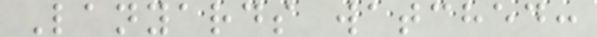Lanyards watched:
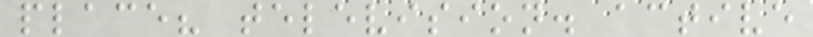place? television. active
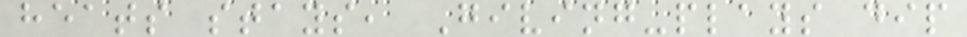heats stays, Giving-plays dip
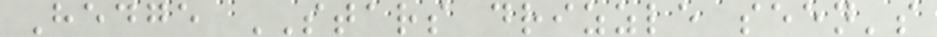Hedge STARS drizzle seen's
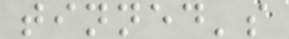tinned's
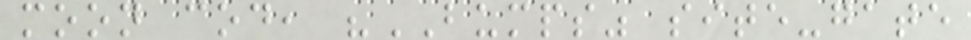moon cod, "BUMPS" site-gate
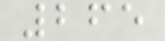265
